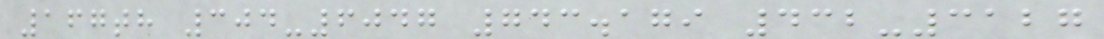167th 304-6047 743.179 432-3127
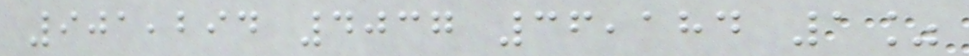901,294 4037 36,184 1%
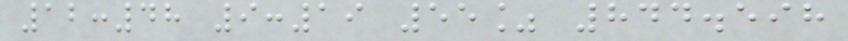12:48 9:19 55% 844.598
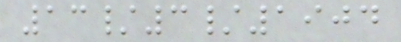13/3/1904
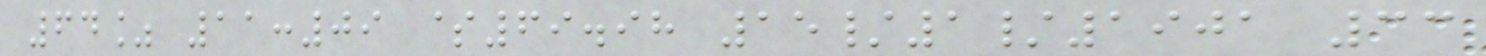64% 11:09 $69.98 15/1/1901 33
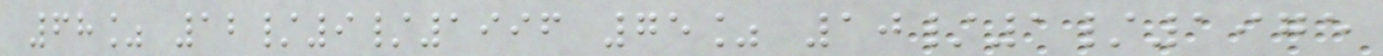68% 12/9/1996 75% 10/1/1975
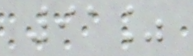91%
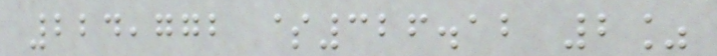224,772 $326.12 2%
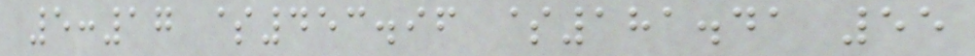5:17 $453.96 $181.41 55
